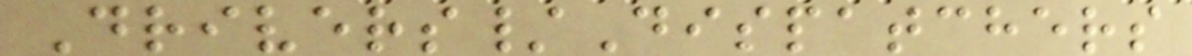Drivers/Dispatchers
